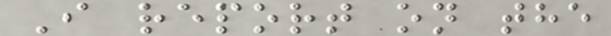I report on the
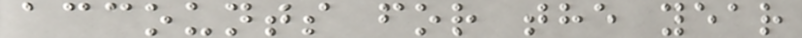accounts for the year
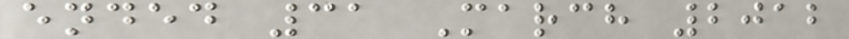ended 31 March 2012
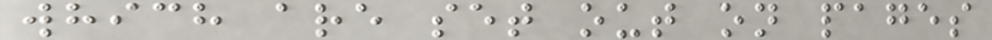which are set out on pages
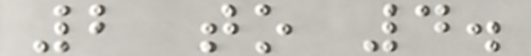2 to 4.
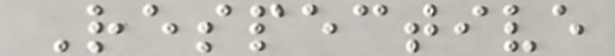Respective
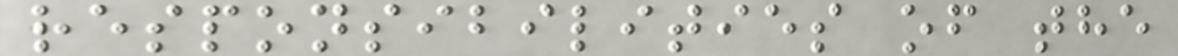responsibilities of the
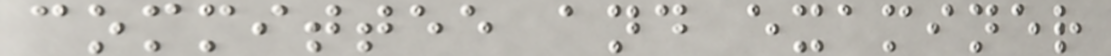committee and examiner
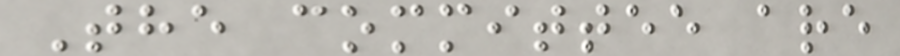The committee are
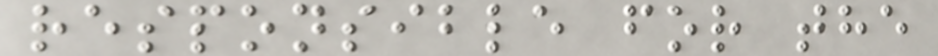responsible for the
